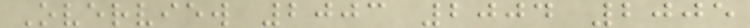Overview 2003 2004 2005
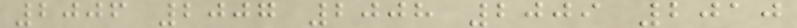2006 2007 2008 2009 2010
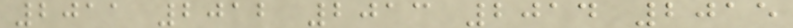2011 2012 2013 2014 2015
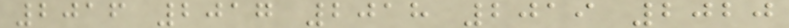2016 2017 2018 2019 2020
